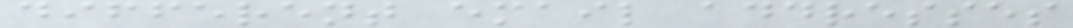different email addresses
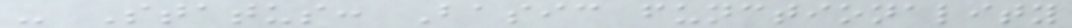- Status: Basic functionality
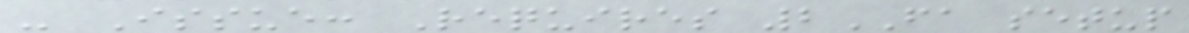- Issue: Requires 2FA setup
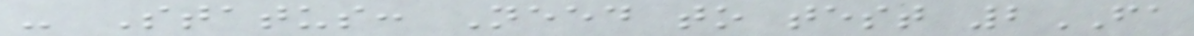- Status: Need to test 2FA
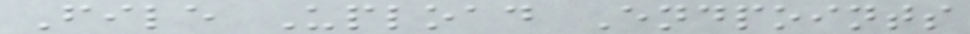File Upload Endpoints
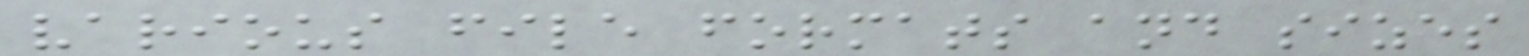various file formats and sizes
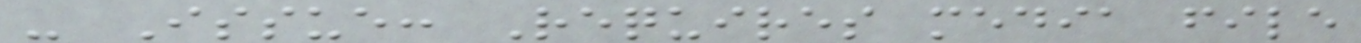- Issue: Requires media file
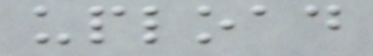upload
